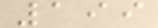199
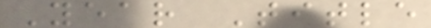Year Title
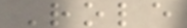Role
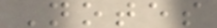Notes
